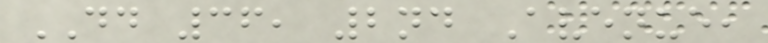DD 36, 2nd Avenue,
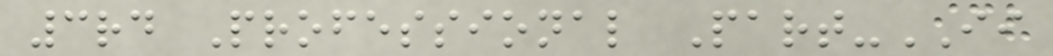3rd Professional Part-II
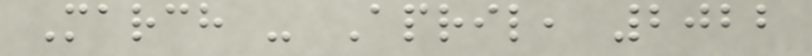March - April, 2022
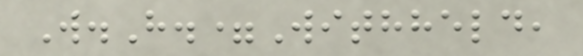W.H.=Withheld,
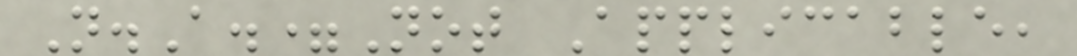N.A.=Not Applicable,
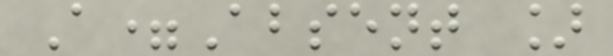A=Absent ]
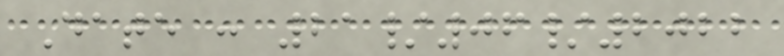Date : 21/06/2022
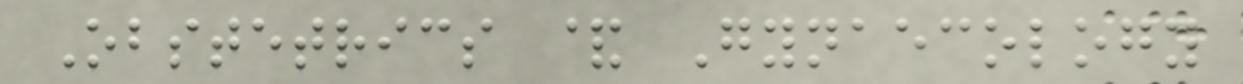Obstetrics & Gynaecology
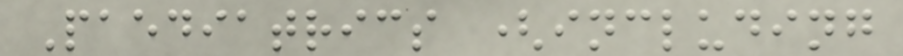Paediatrics (including
